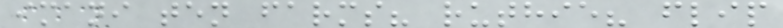imani ten farms? ruthie? flip
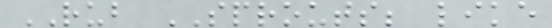RUB SPROUTS; like
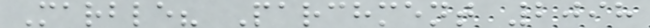Marble? Parchment 2098
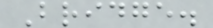Bridge.
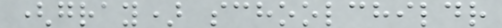(gray) schoolchildr
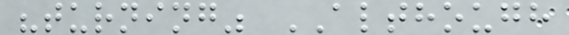"turning" ALTHOUGH
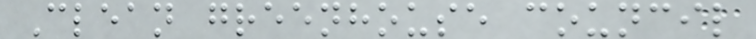Clean greenhouse council
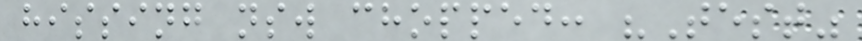hissing nsw chopped: "Test"
